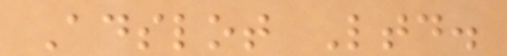Adslot Ltd.
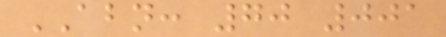ABN: 70 001
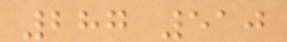287 510
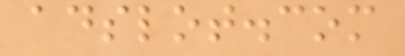adslot.com
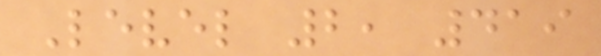Level 2, 419
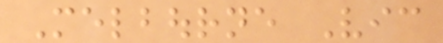Melbourne Vic
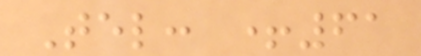Tel: +61
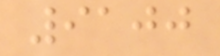9100
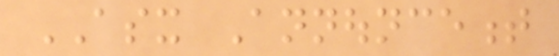ASX Announcement
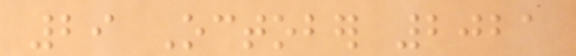29 October 2021
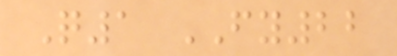Q1 FY22
